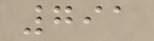791
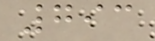793
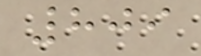809
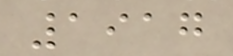1917
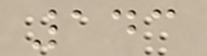143
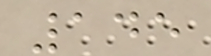145
